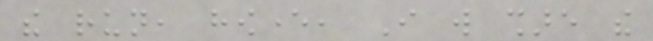the run, however, I will share the
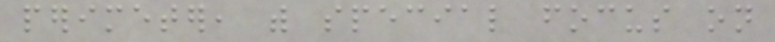perimeter, with special focus on
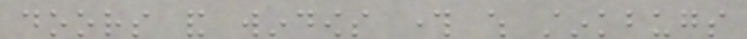doors and windows through which stinkbugs
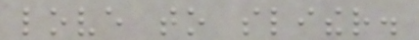love to slither.
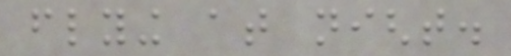flying at night.
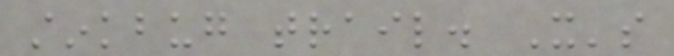stinkbug trail. It's
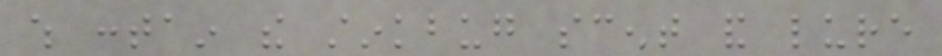which contain the stinkbug scent and lure
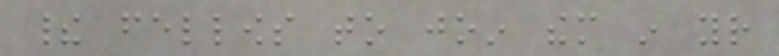their fellows to join them in your
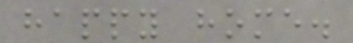happy home.
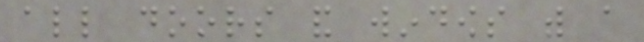all doors and windows with a
